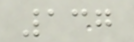137
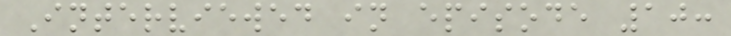Interviewed in episode 10:
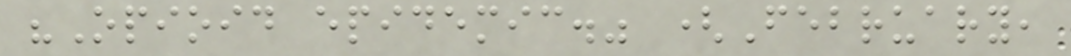"Opioid epidemic." (February,
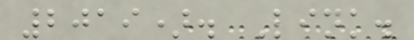2019). Link.
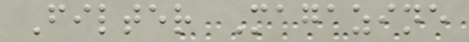Filter Magazine
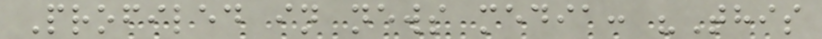Profiled in news media: "This
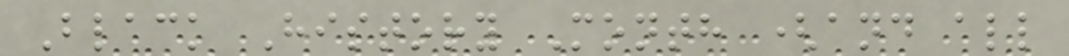Black History Month (and all
